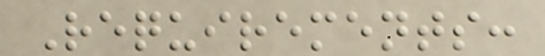Requirements:
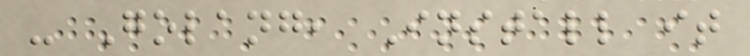- Golang, Install it
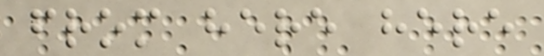from here here
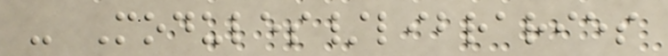- Modules/libraries
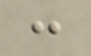:
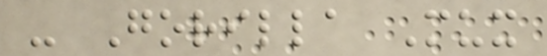- Gorilla Mux
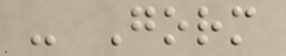- Gorm
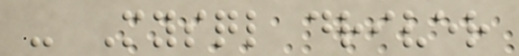- Mysql driver
